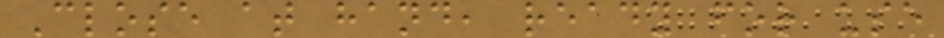Close at hand, ready for use
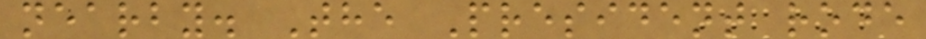nearby. The President rode
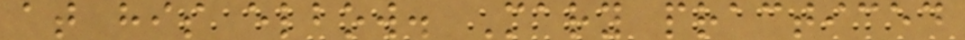at his elbow. Mary practiced
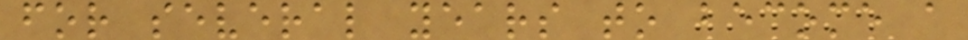for several years to become a
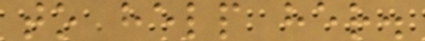to help her.
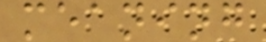meaning
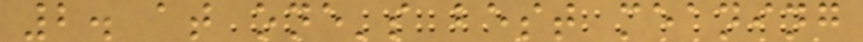2. at one's best meaning
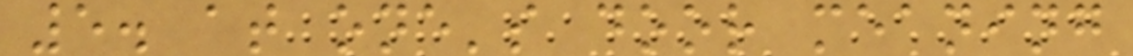5. at one's door meaning
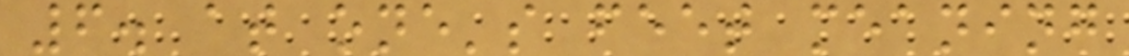6. at one's feet meaning
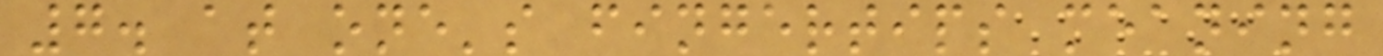7. at one's fingertips meaning
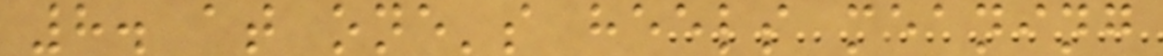8. at one's heels meaning
